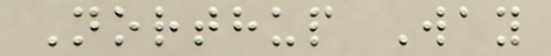Northup Way
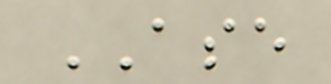ASE
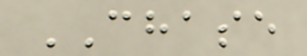CHASE
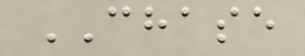CHASE
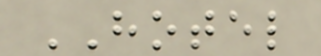HOTEL
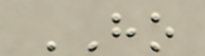HO
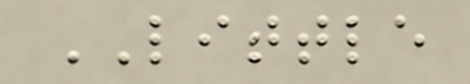LITTLE
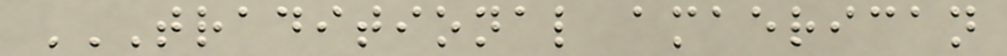TRADITIONAL AMAERICAN
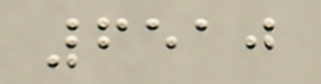6510
